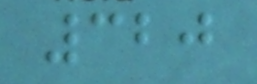320
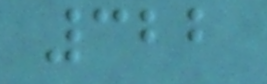322
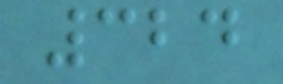324
